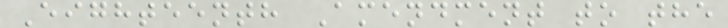Eighteenth Amendment to the
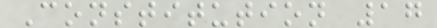Constitution 17
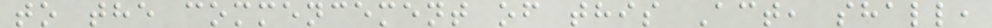to the commencement of this Act, shall,
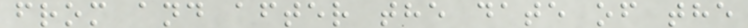from and after the date of the
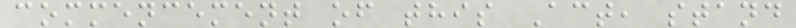commencement of this Act, stand
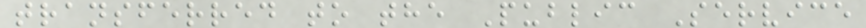transferred to the Public Service
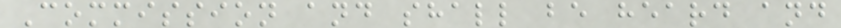Commission and shall be heard and
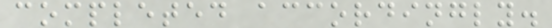completed accordingly.
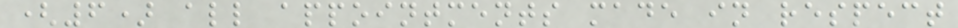(6) all appointments made in respect
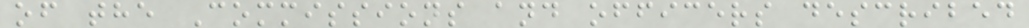of the Commissions and officers described
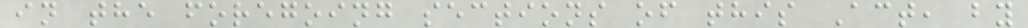in the foregoing sections of this Act, by
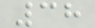38
